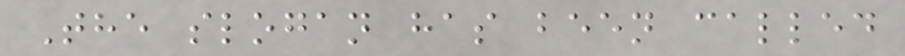The slogan has been called
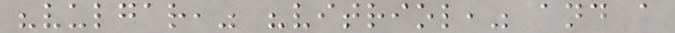"vulgar," "vitriol," and a
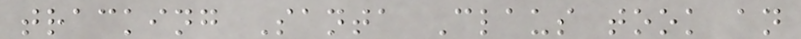tracking Santa Claus took an
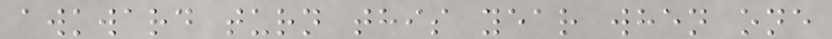awkward turn this year when one
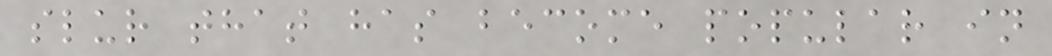slur that has become popular in
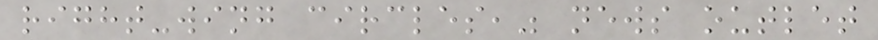right-wing circles," news outlet
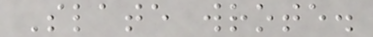Slate wrote.
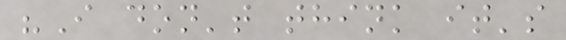"I don't think it's
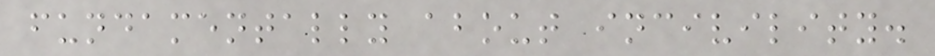fundamentally about incivility.
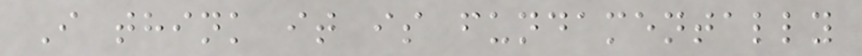I think it is fundamentally
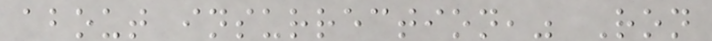about insurrection," Ron
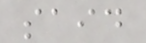said
